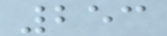253
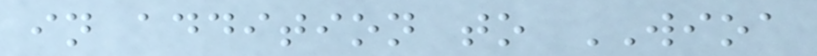in addition to WIOA
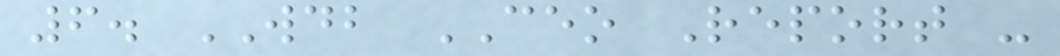6. WDB CEO Report -
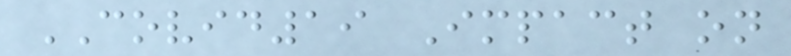COVID19 Impact on
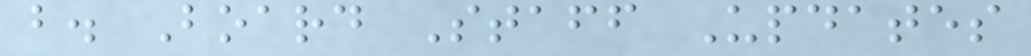b. Board Staff Updates
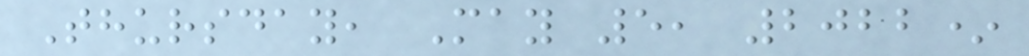Thursday, May 5, 2022*
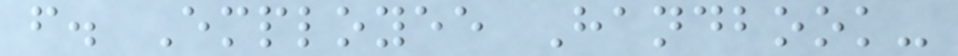f. Employee Handbook-
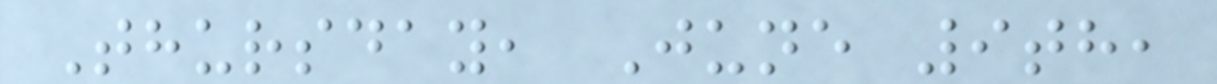Thursday, June 9th,
